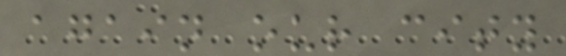again our city
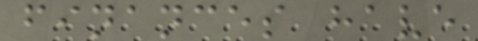finances have
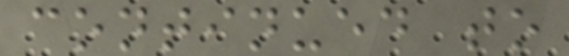continued to
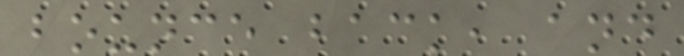bounce back, and
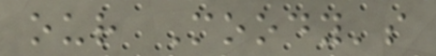our Moody's
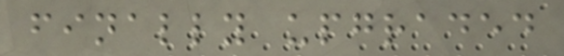finally upgraded
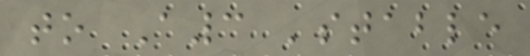to A3 'stable
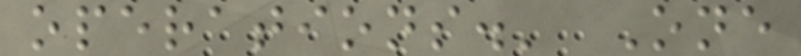operations.' One
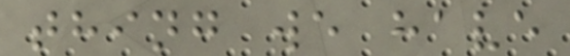thing we have
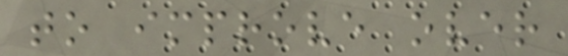to improve over
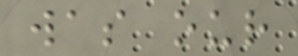was our
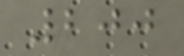200
